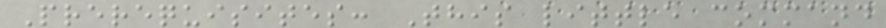Prerequisites: This little command
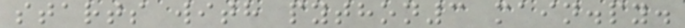starts with python3 main.py.
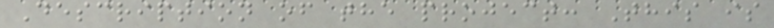Description of the project: This is
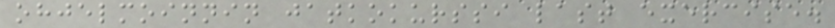ohjelmoinnin jatkokurssi last exercise.
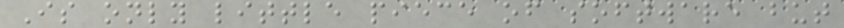Is only little piece of software but
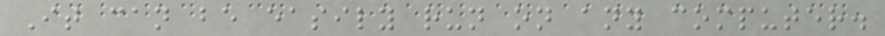It can be easily run on any computer.
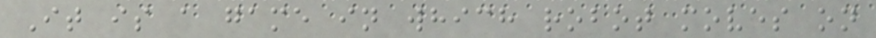It is a game in which robot moves on
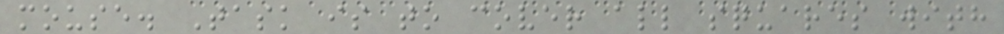mouse. Task is to cover all squares with
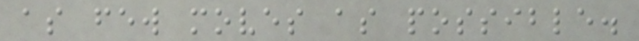as few moves as possible.
